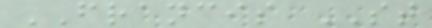FRANCIS ST
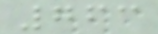763
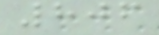806
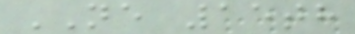NE 15th
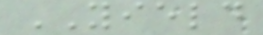YIELD
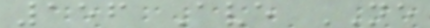156 Ave NE
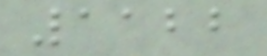1122
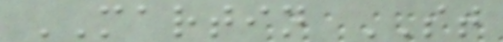MARTIN ST
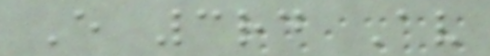E 3rd Av
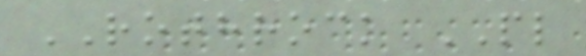ROTHROCK PL
